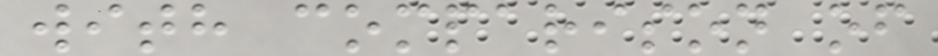with comparison of
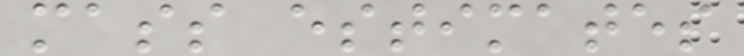mass estimates
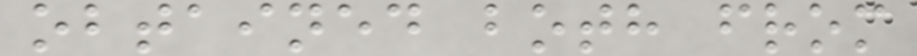obtained both from
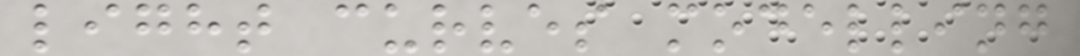light curves modelling
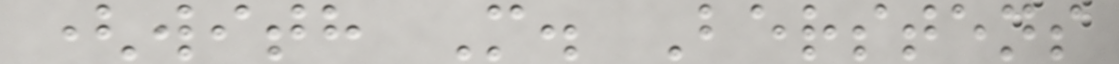(with M. Berstens
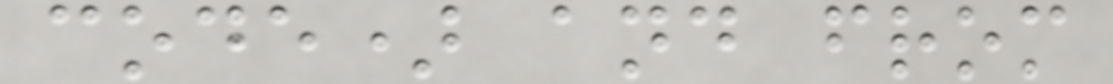code) and from
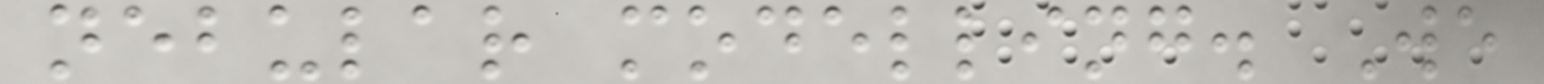nebular modelling. We
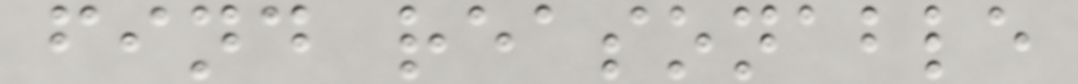find reasonable
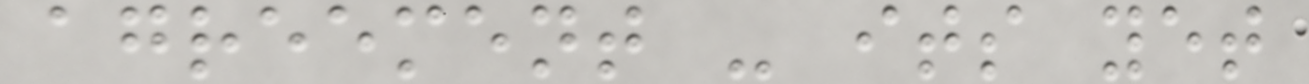agreement - its yet
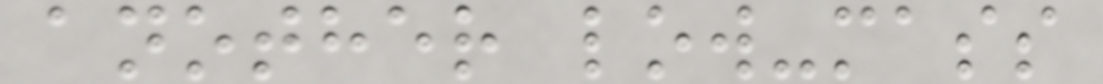another low-mass
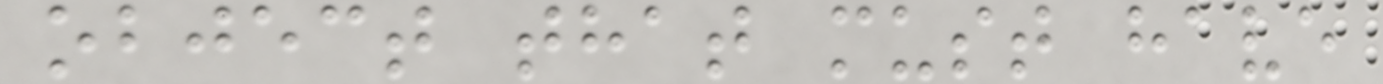object that must have
